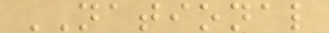NATIONAL
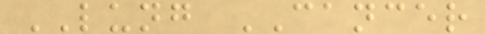LUNG CANCER
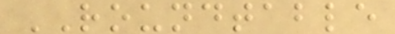ROUNDTABLE
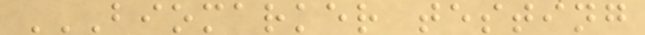BIOMARKER TESTING
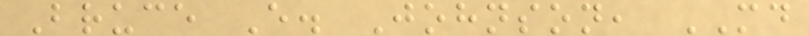Bruce E. Johnson, MD
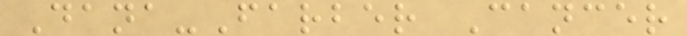Dana-Farber Cancer
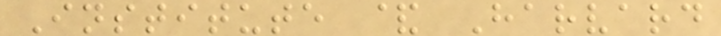Institute & Harvard
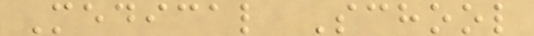Medical School
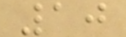10
